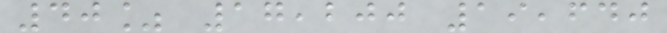40% 17,200 19,640
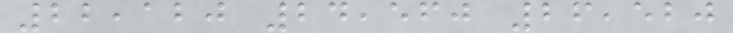22,120 24,560 26,520
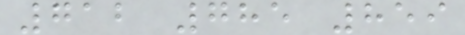712 785 859
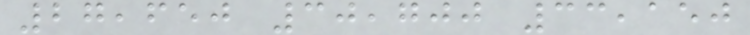27,650 30,700 33,150
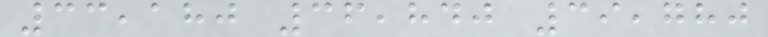33,180 36,840 39,780
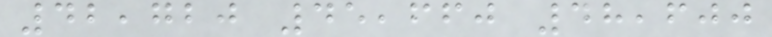42,720 45,660 48,600
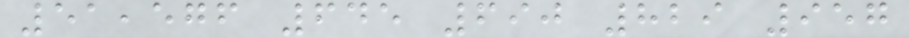51,576 645 690 829 957
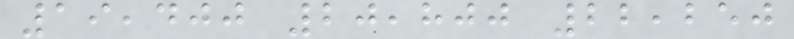19,400 20,800 22,250
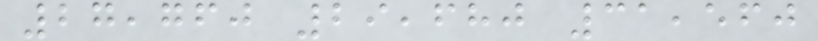27,760 29,680 31,560
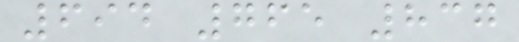694 765 837
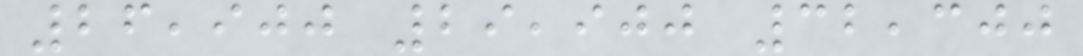26,900 29,900 32,300
